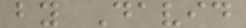by David
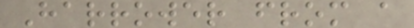Harrower from a
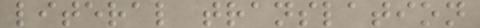literal translation
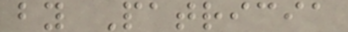by Patricia
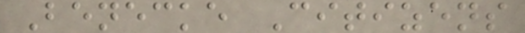Benecke Citizens
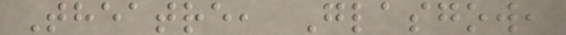Theatre, Glasgow,
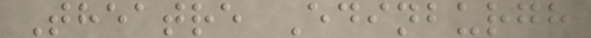Theatre Edinburgh
